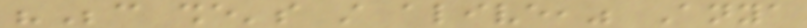"Because she's still alive," Anya
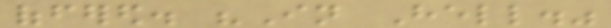offered. "In Hell."
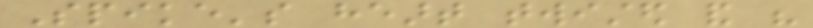Spike's heart twisted and his
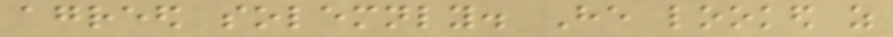agreed solemnly. He looked as
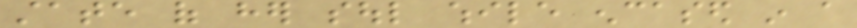state of her soul while encased in a
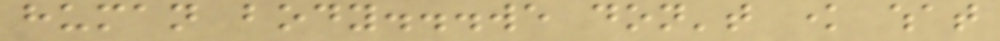human body...we don't know what
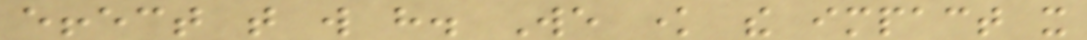effect that will have. We know the impact it
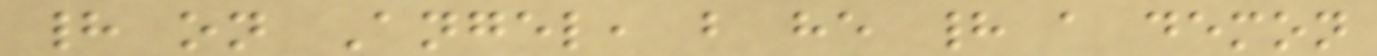had on Angel, but he had a demon
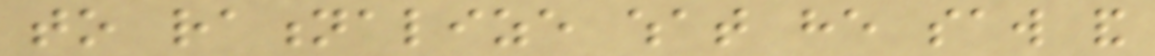to rationalize what he saw and
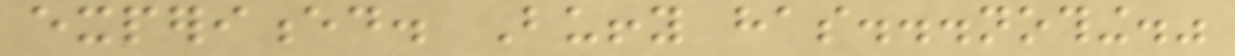experienced. Buffy has...nothing."
